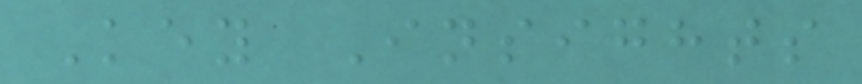Key Insights
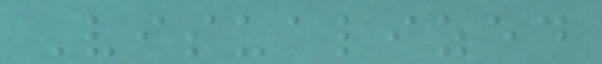Visualized
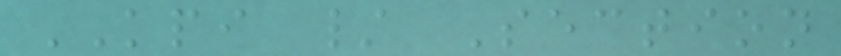KPI / Section
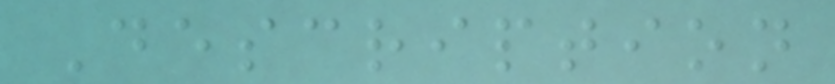Description
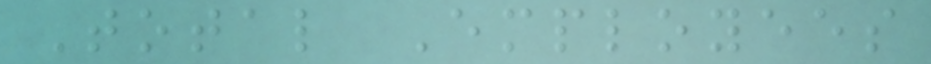Total Employees
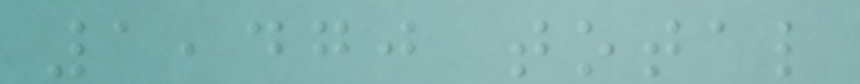1,470 total
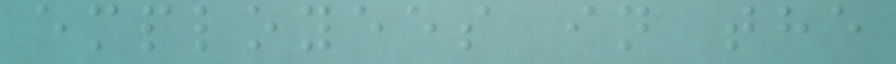employees in the
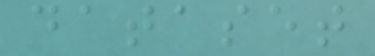dataset
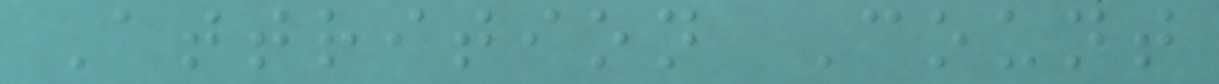Attrition Count
